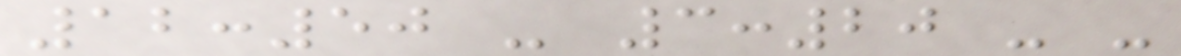12:50 - 3:20 - -
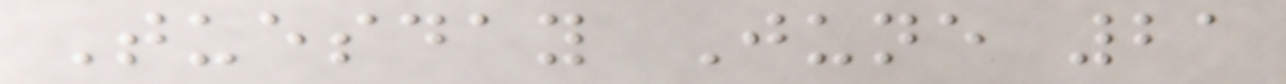Tuesday June 21
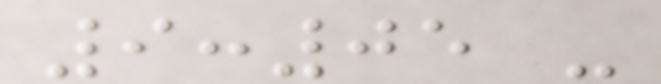9:05 -
